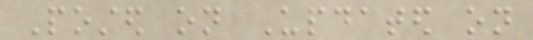Posted on Updated on
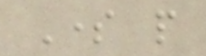Some people
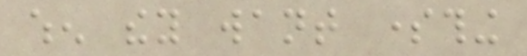when they want something
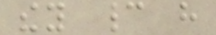they cannot have
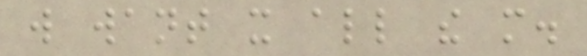will want it all the more.
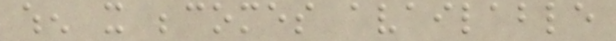when it becomes available
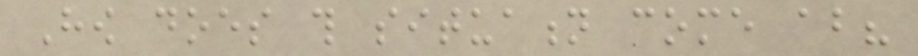How does this situation come about?
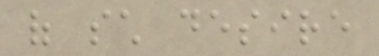of such desire
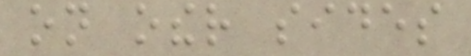on other sides
